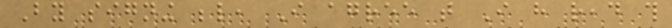By signing below, I agree that I have read this
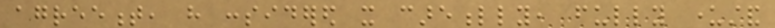agreement, have considered it carefully, fully understand
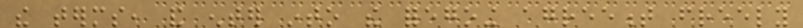the terms, and enter into the foregoing agreement freely
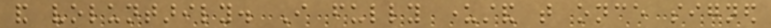and voluntarily. I fully understand that once signed
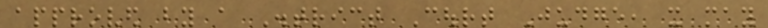approved by a District Court Judge, it may
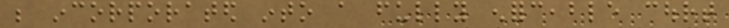be incorporated into a fully enforceable court
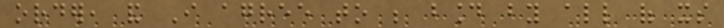order, and I agree to be bound by all of its
